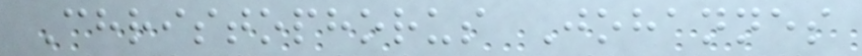Christophorus Johannes
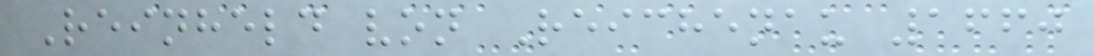Reinheld von Reichenau 1660
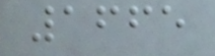1665
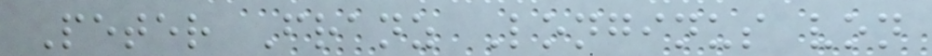Peter Franz Longinus von
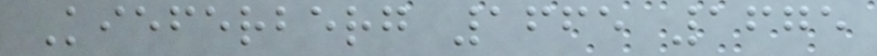Kieferberg 1665 1675
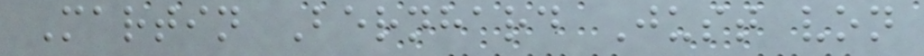Martin Bernhard Just von
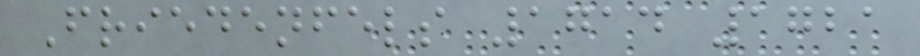Friedenfels 1714 1721
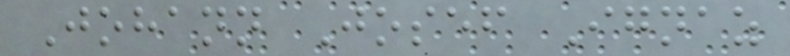Johann Josef Ignaz
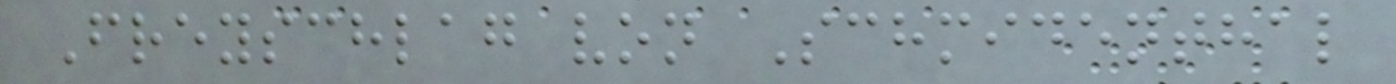Freyschlag von Schmidenthal
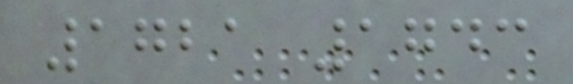1721 1743
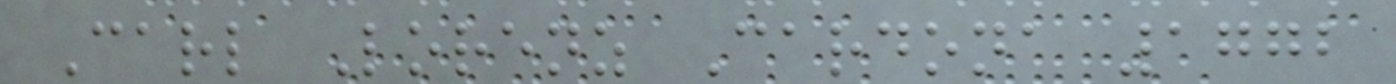Carl Lorenz Cardona 1772
